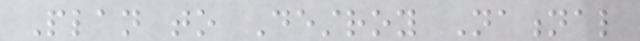Plan to Destroy National
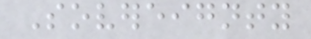Sovereignty
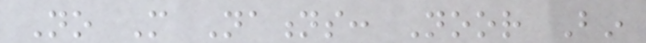No More Nations: Noor Bin
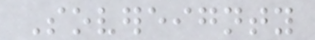Sovereignty
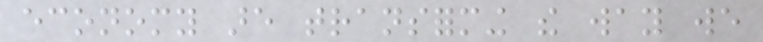economy are transforming the way we
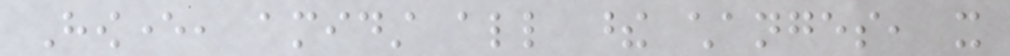However, amidst all these changes, it
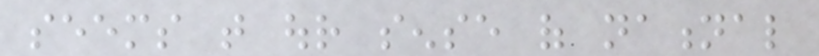seems that our sense of national
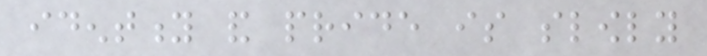identity and pride is slowly
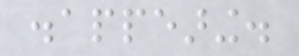disappearing.
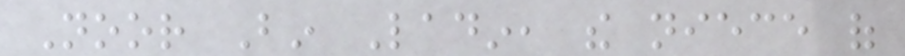Noor Bin Ladin, the niece of
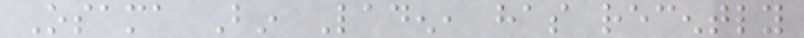Osama Bin Laden, has recently
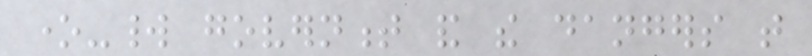one-world government and the dangers that
